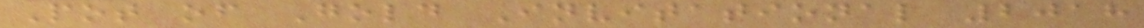Pot of Gold Invitational 2018
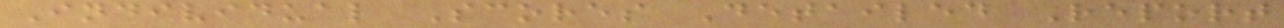Individual Scores Detailed Report
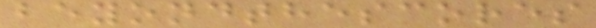beyondthescores
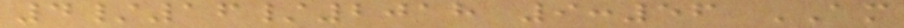4/16/2018 9:56 AM
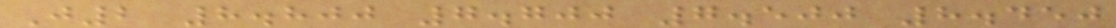J2 8.800 7.700 7.500 8.450
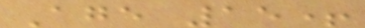Age 15+
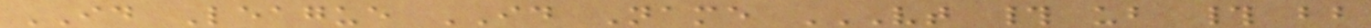ID League ID Name VT # UB # BB
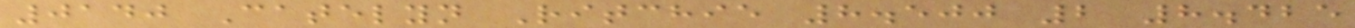0140 Catelyn Ritchie 8.500 2 8.425
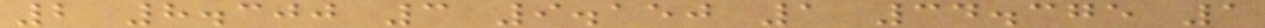2 8.300 3 9.150 1 34.375 1
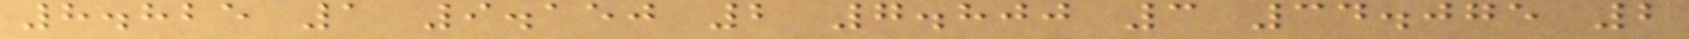8.825 1 9.150 2 7.800 3 34.075 2
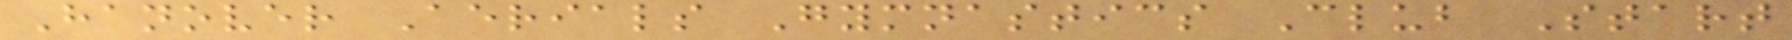Hanover Aerials Gymnastics Club Start
